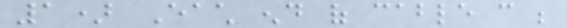1) Each end of cable can be
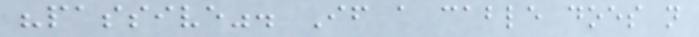"passive". If a cable does not
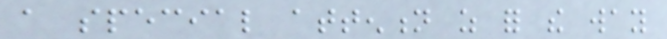a special attention as for the way
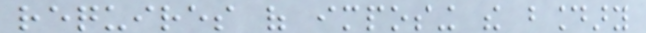requires of imposing the boundary
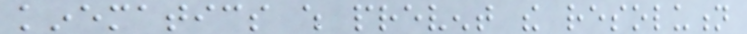kinematics which prevent the resolution
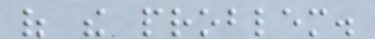of the problem.
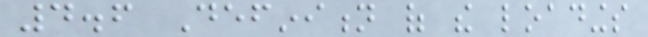4.6 Definition of the loadings
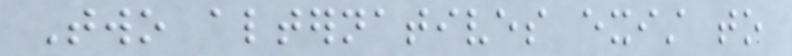Two alternatives exist to
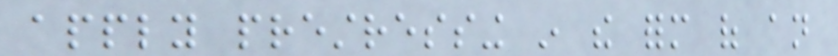apply prestressing in the form of an
